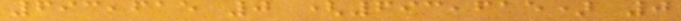693,615 0 (693,615) 0
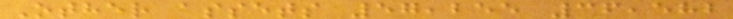Other assets 57,255 36,582
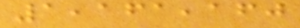1,161,160
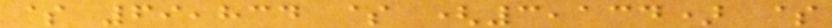$ 69,834 $ (3,134) $
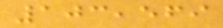103,569
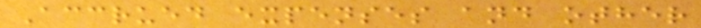Accrued expenses and other
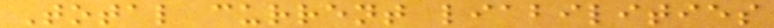Total current liabilities
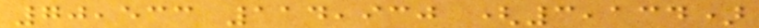70,533 114,930 (3,134)
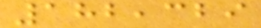182,329
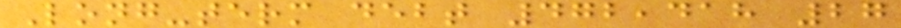Long-term debt 472,418 27
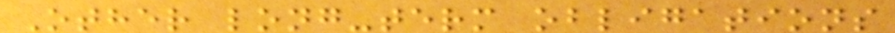Other long-term obligations
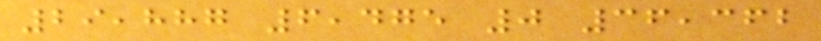29,887 6,475 0 36,362
